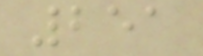251
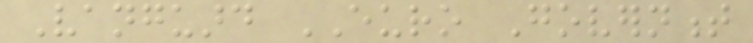Vanguard EURO Government
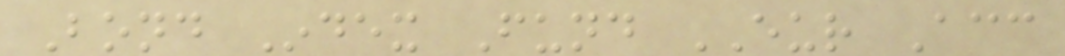Bond Index Fund EUR Acc
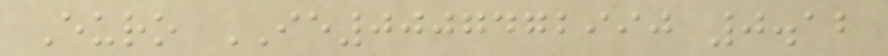Euro IE0007472990 0.12
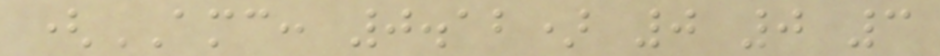(AMC: 0.12) 0 0 3
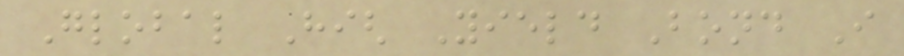Global High Yield Bond I
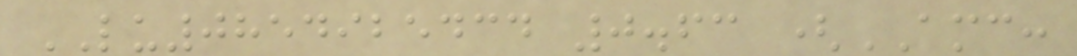LU0854925434 0.63 (AMC:
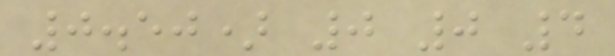0.50) 0 0 4
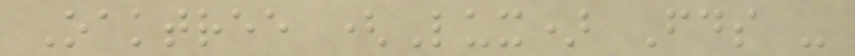Oaktree (Lux) Fds -
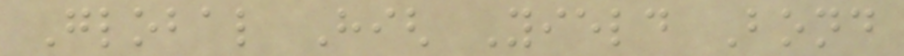Global High Yield Bond
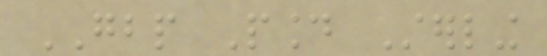GBP Pound Sterling
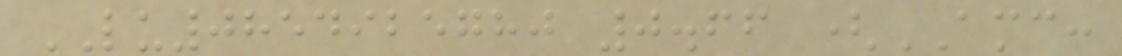LU0854925780 0.66 (AMC:
